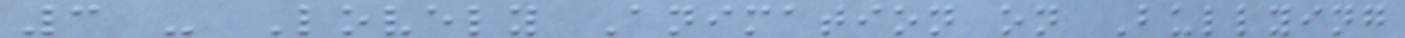3 - Lovely Animation on Bullying
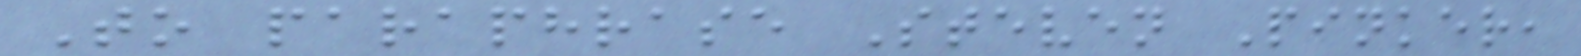To paraphrase Steven Pinker,
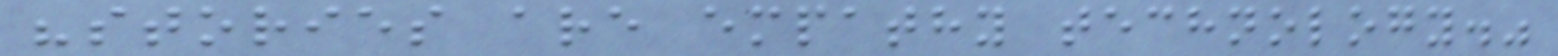"stories are empathy technology."
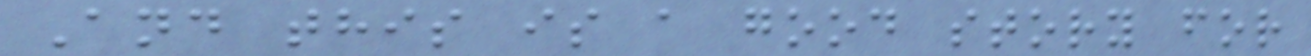And this is a good story for
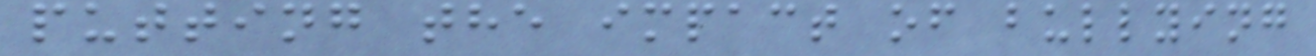putting the impact of bullying
